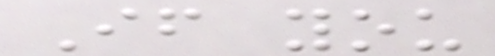If you
